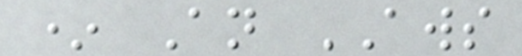* An AWS
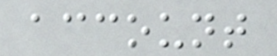account
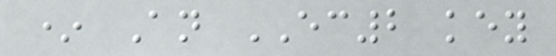* An EC2 key
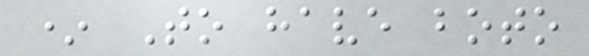* To have boto
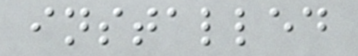installed
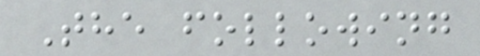The following
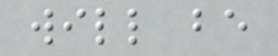will be
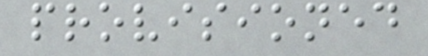provisioned
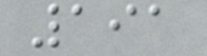191
